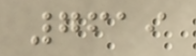7619
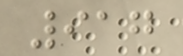917
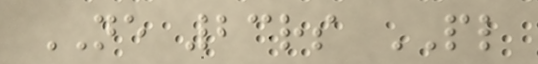NE 23rs PL
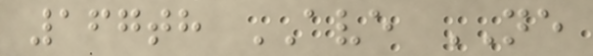167th AVE NE
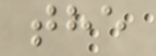the
